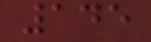145
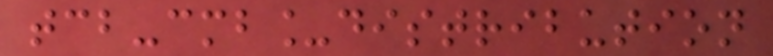tcb-cmb_distribution
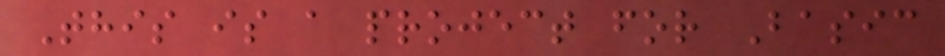This is a project for Basic
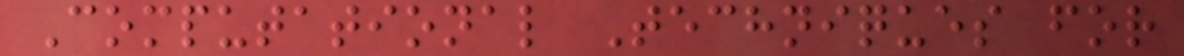Computational Techniques for
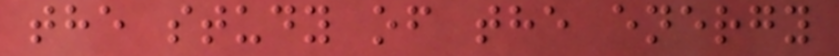the study of the energy
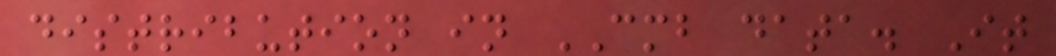distribution in CMB data. It
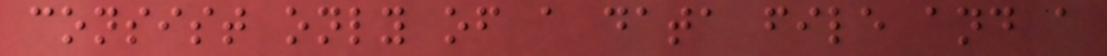consist only of a data file and a
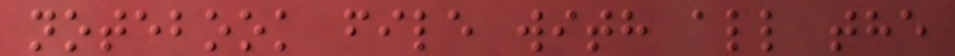notebook file with all the
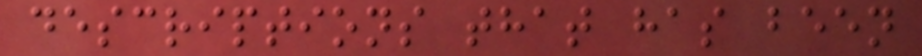descriptions that has been
